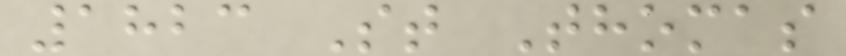1823 St Thomas
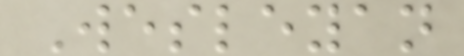Wesleyan
